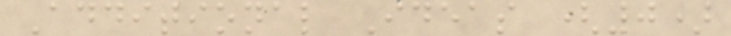Additional Ideas (0)
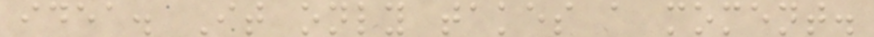idea. It only takes a moment.
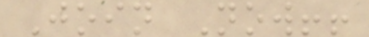Join Now!!
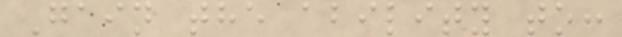Gain the ability to:
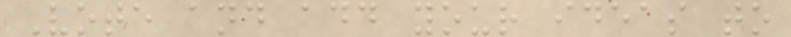Vote and add your ideas to
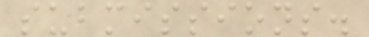submissions.
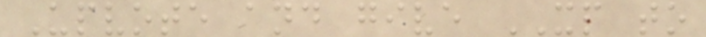Upvote and give XP to
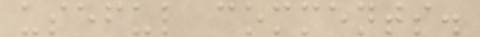useful comments.
